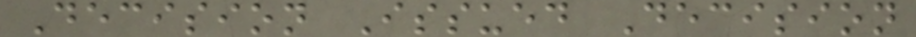Decision Issued Decision
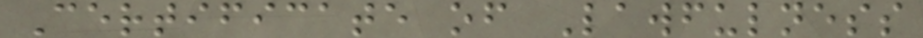Certificate of Lawfulness
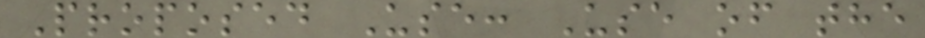Proposed Use: Use of the
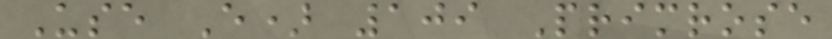Use E) 109 Primrose
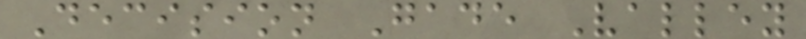Decision Gade Valley
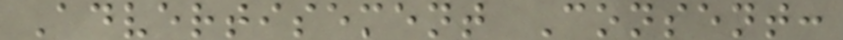Advertisement Consent:
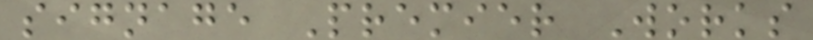signage Premier Works
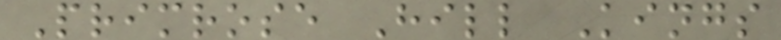Primrose Hill Kings
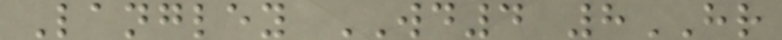Langley WD4 8HR
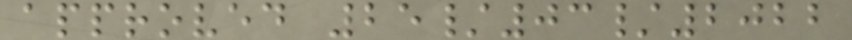approved 25/03/2022
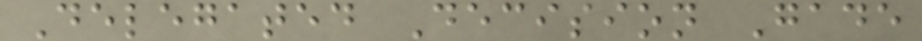Delegated Decision Gade
